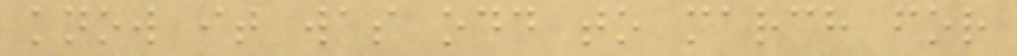know it was odd to march for
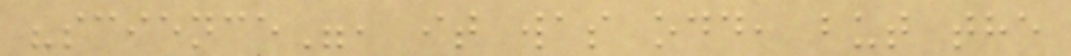"science", it was odd, but the
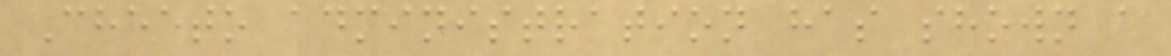Cheeto administration has shown a
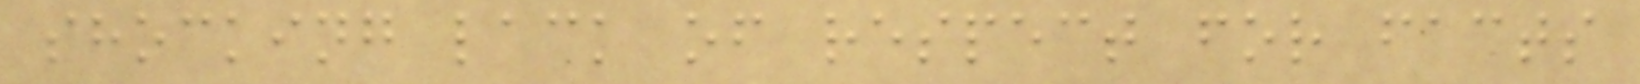shocking lack of respect for facts
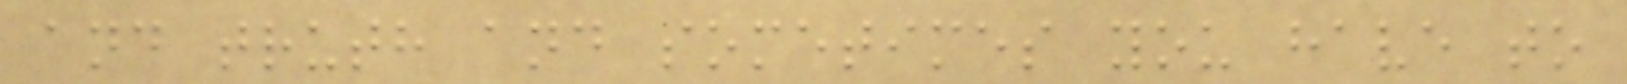and truth and sometimes you have to
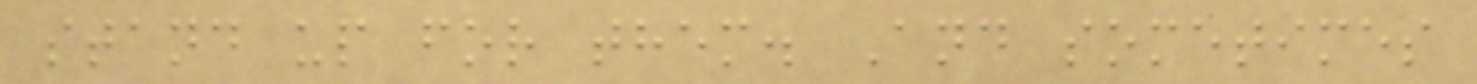stand up for them. And sometimes
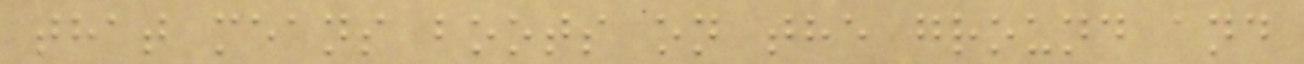that means boots on the ground and
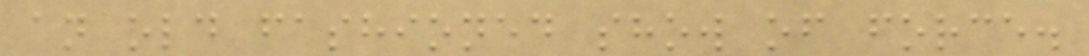an old fashioned show of force.
